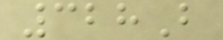328B
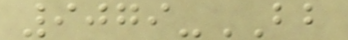9079-BB
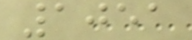1051
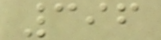396
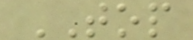TOP
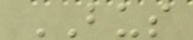BUS
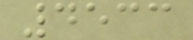4533
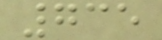735
